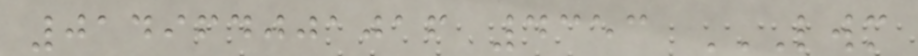014964001016 4353 LWM
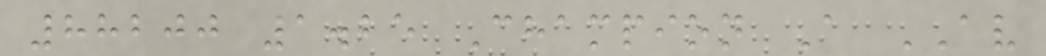88200 1.25 Champion A AV
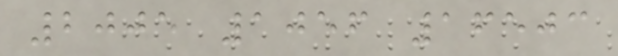2005 1056 16503
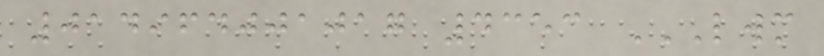014964001017 4353 LWM
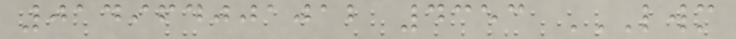014964001012 4353 LWM
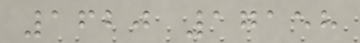1620 17158
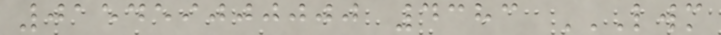015459000000 4383 LWM
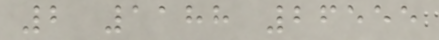2 1188 26555
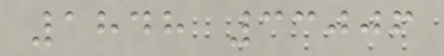1848 33006
